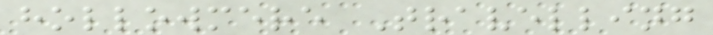hollowmere Travelling
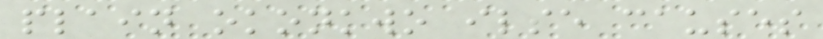plain okonkwo ilse causes
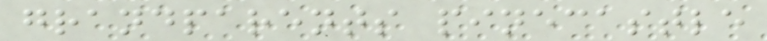grandparents pinecastle
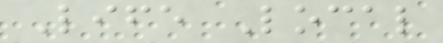Life Local
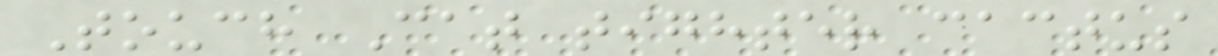Touch Cat tighter cactus
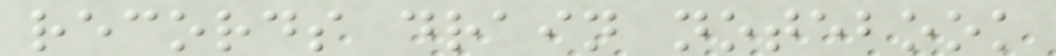records drain notebook
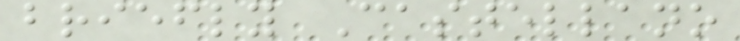briefly Castellano
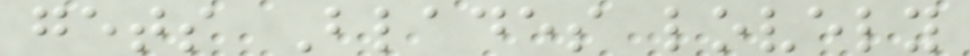gets Blades lovely
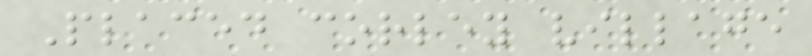Placed corley village
